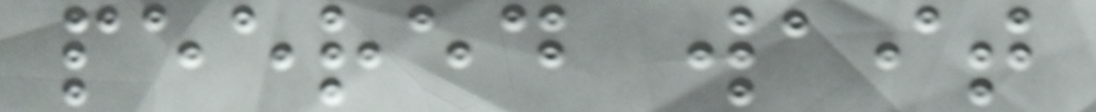peered wait
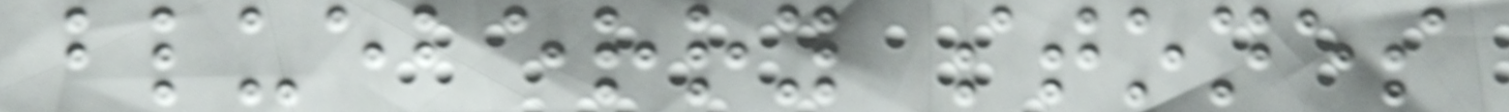blueberry stones
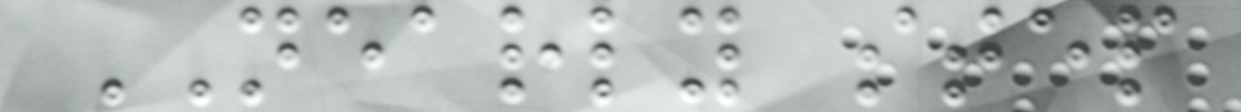NEARLY step
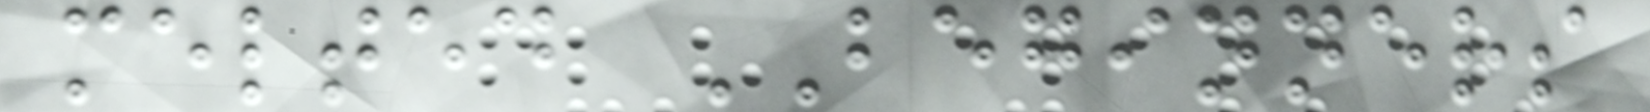melted BEGINNERS
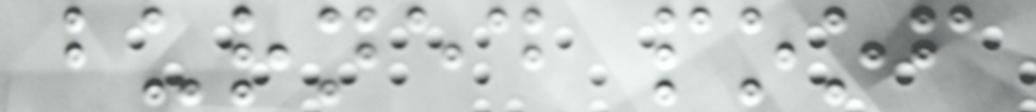burned poof
